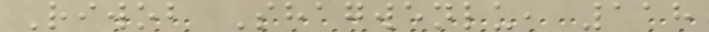Riwob Shagwenlu, 118
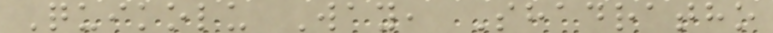Quikolu Way, Shadratho
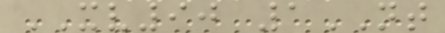XV90 1NT
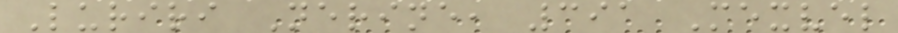Luriri Nerine, 391 Mexvel
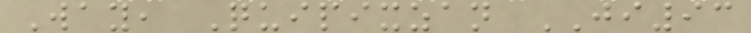Way, Quipixzan JI93
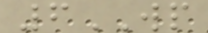6WP
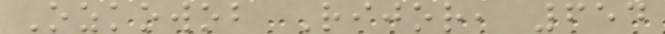Ozkowob Rijor, 654
